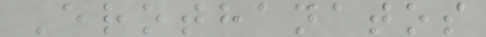Erothanatos
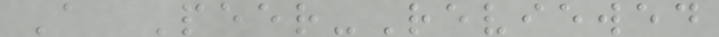A Peer-Reviewed
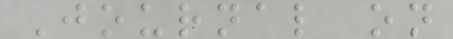Journal on
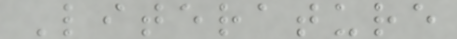Literature
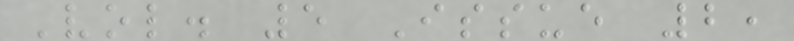Vol. 5 Issue 2,
